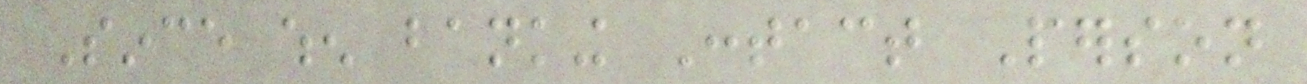Since when banking Contact Person
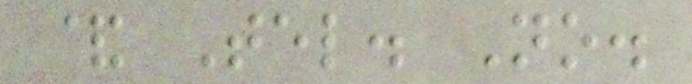& Tel. No.
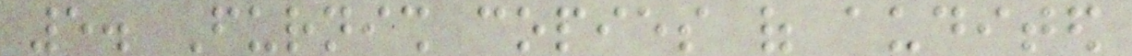5. Furnish copies of audited
